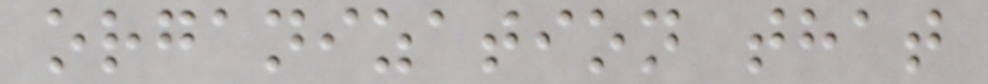organization that
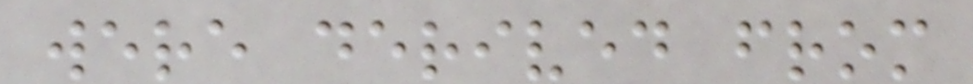were derived from
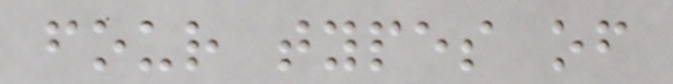four types of
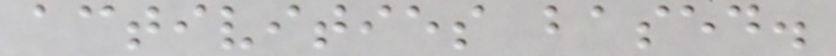activities based.
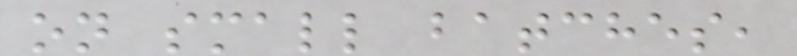on small batches,
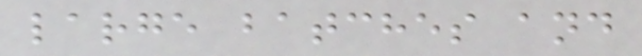large batches and
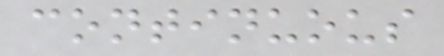continuous
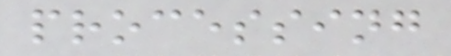processing
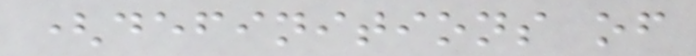(definitions of
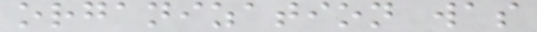organization was
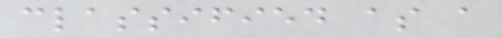classified as a
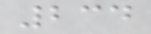234
